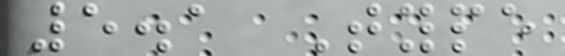5.1 Type
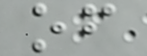of
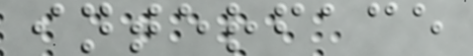interface
